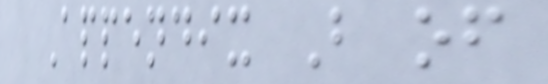Appendix B of
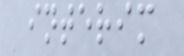interim
